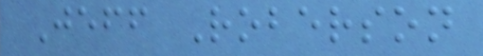Jeff Roberson
